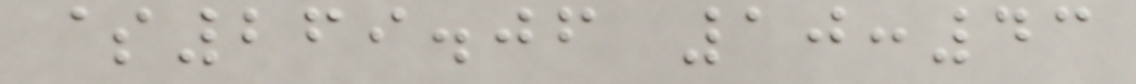$269.06 10:43
